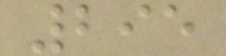295
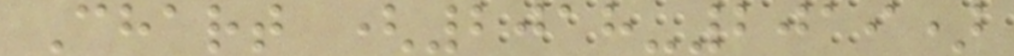Chart (2018-2019)
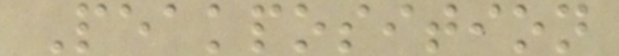Peakposition
